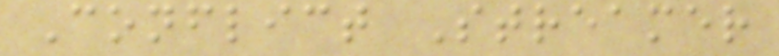Conflict Streamer
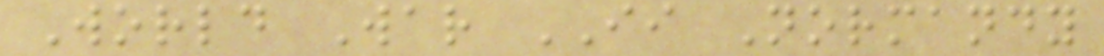World War II Normandy
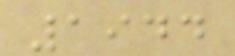1944
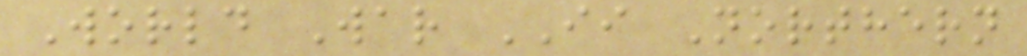World War II Northern
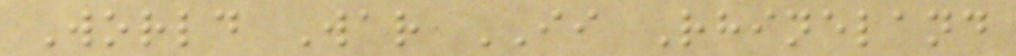World War II Rhineland
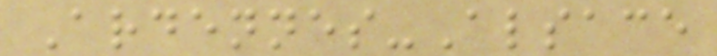Ardennes-Alsace
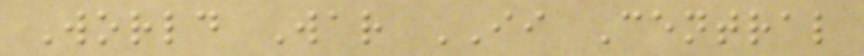World War II Central
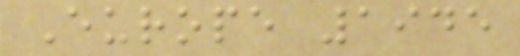Europe 1945
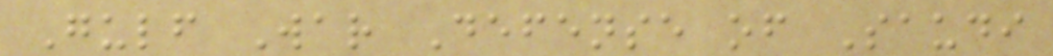Gulf War Defense of Saudi
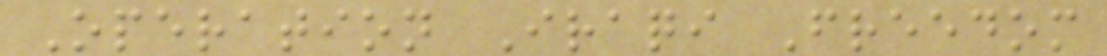Operation Iraqi Freedom
